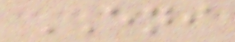ENI
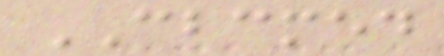CBCMED
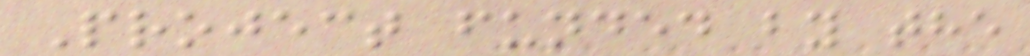Project funded by the
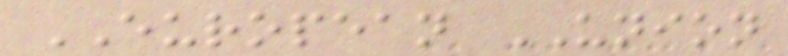EUROPEAN UNION
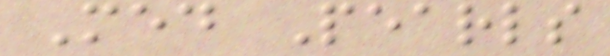Med Pearls
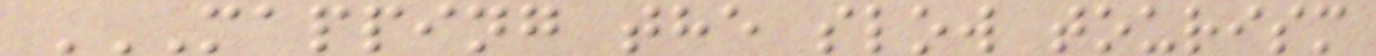MAPPING THE SLOW TOURISM
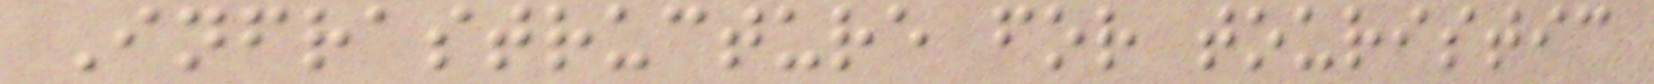Infrastructure for touristic
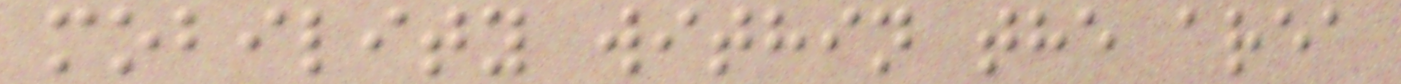mobility within the area
